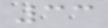33
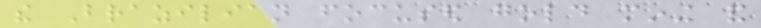the Brazilian focused gold mining and
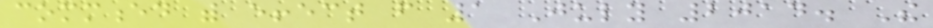commenced with effect from 1 July 2014. The
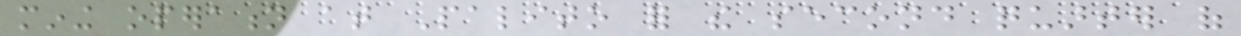mining operation at Palito for the second quarter of
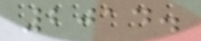2014.
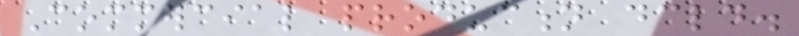Commercial production declared.
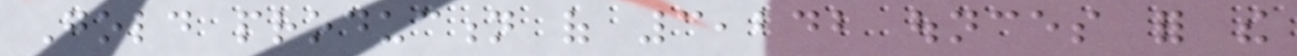Gold production of 3,242 ounces for the
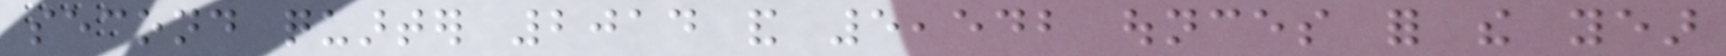second quarter 2014 and 5,542 ounces for the year
